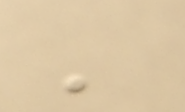'
